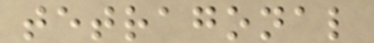tetragonal
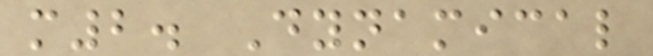m2. Dynamical
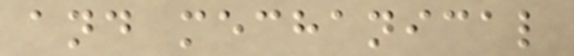and mechanical
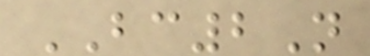BC2N
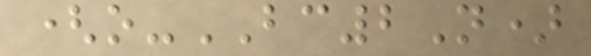(o-BC2N)
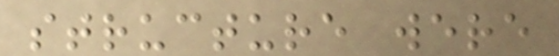structure were
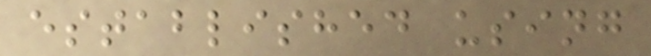established using
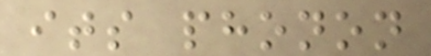its phonon
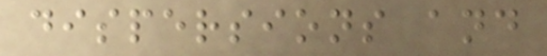dispersions and
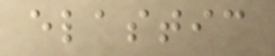elastic
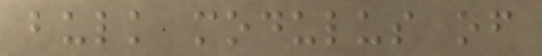bulk modulus of
